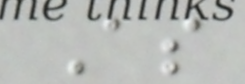As
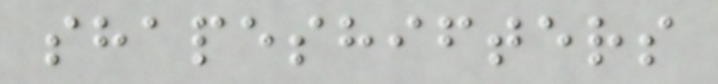shapeshifters
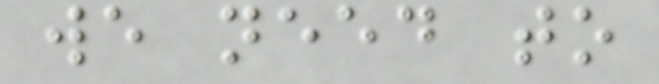we need to
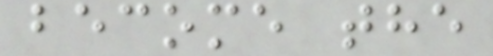become the
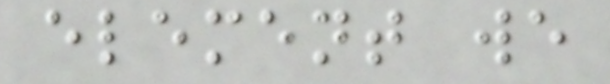element we
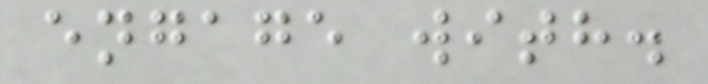engage with.
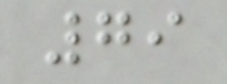79
